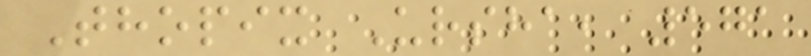Thopix Ursha, 571
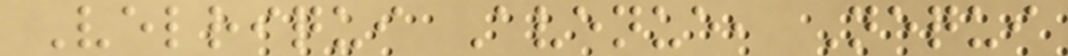Velriqui Avenue, Nequi
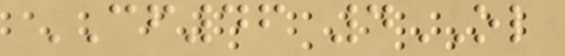CF46 4OL
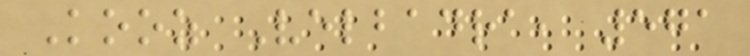Kooz Velbadra, 571
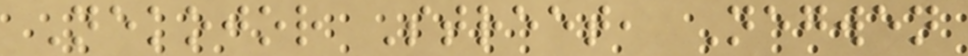Nekojor Street, Negwen
